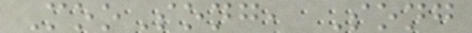MooSong, Song
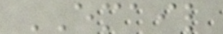EMAIL
